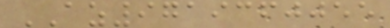AZ9719360055
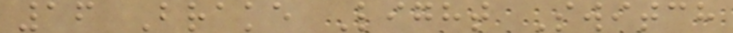16 Brake Light Switch
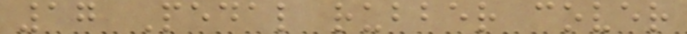17 Pedal rubber cover
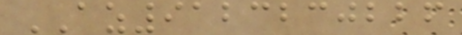AZ9123230226
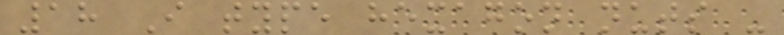18 I type hexagon nuts -
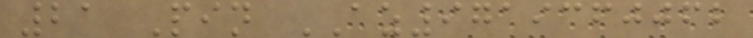21 Pin AZ9719360062
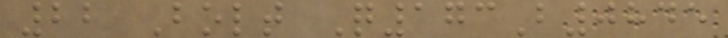22 Bolt Q173B0845
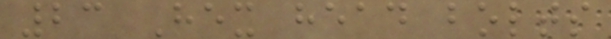23 Hex head bolts
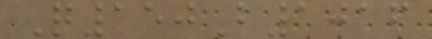Q150B1016
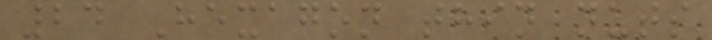24 Hexagon thin nuts
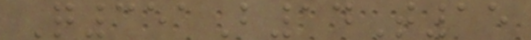Q351B14T15
